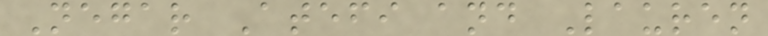Negar Atefi and Lauren
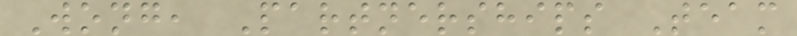Wong, Partnerships Team
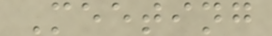Meeting
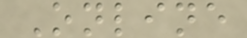Online
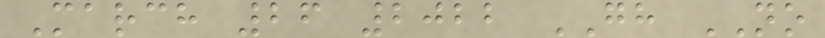March 26 2022 GH NO
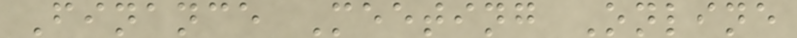Finance Meeting Online
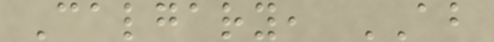Calgary, AB
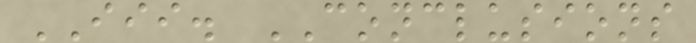III. CONCLUSIONS
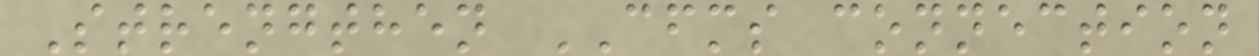Strengthen CFMS connection
